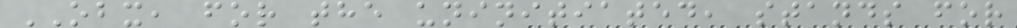OBX, for the uninitiated, stands for
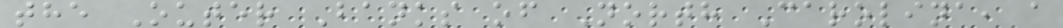the Outer Banks of North Carolina, a
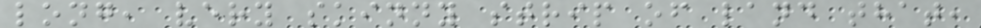long, very skinny strip of land that,
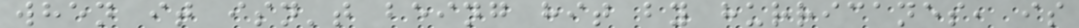when it isn't being hit by hurricanes, is
